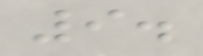9.
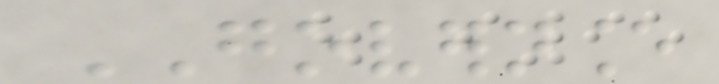GOVERNANCE
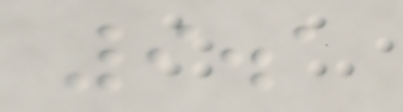9.1
